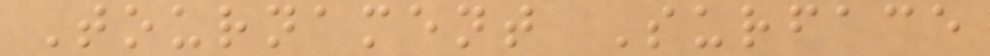Tournament Surface
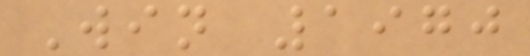Win 1970
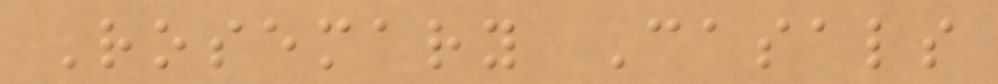Rosemary Casals
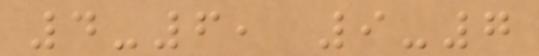4-6, 9-7
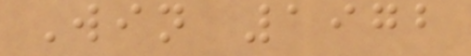Win 1972
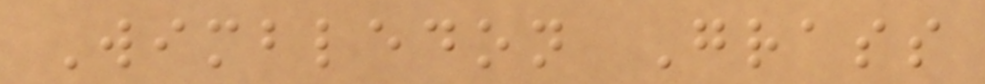Wimbledon Grass
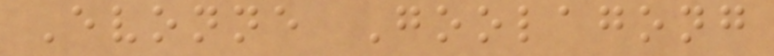Evonne Goolagong
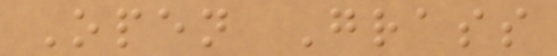Open Grass
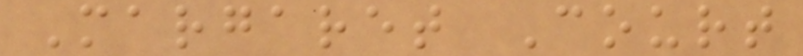Margaret Court
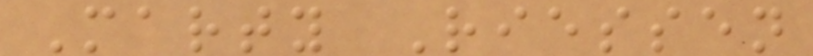Marty Riessen
